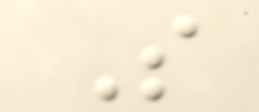S
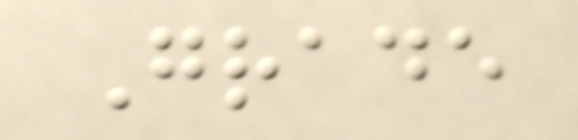Grade
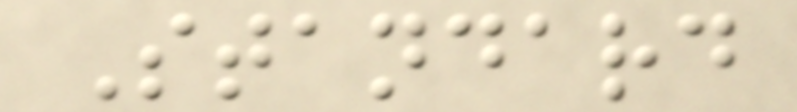Standard
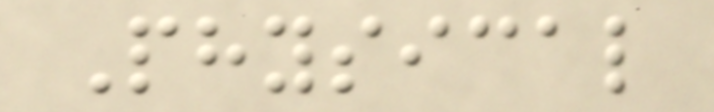Physical
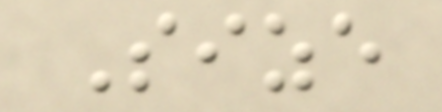Size
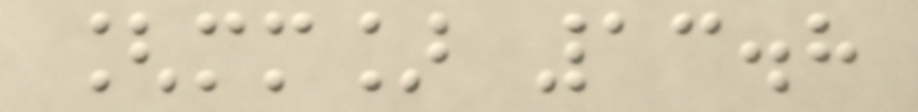[mm] 13.8
